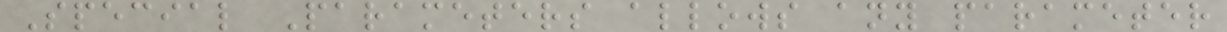Special Parameters allows any parameter
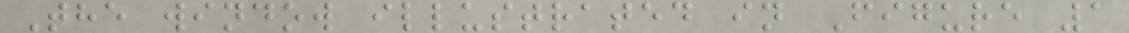The window illustrated in Figure 1
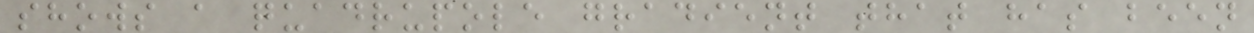shows a quadrupole gradient that has been
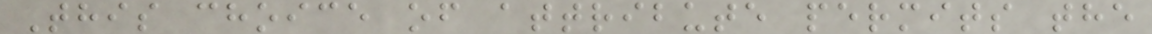This choice of attribute permits the
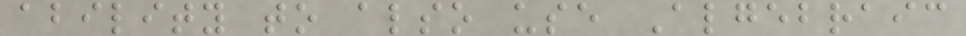ability to also use Algebraic
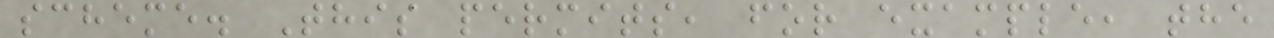scheme. This permits, for example, the
